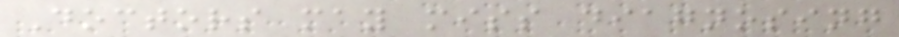Doctors may miss diagnosing
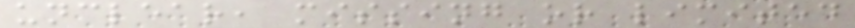unclear, missing or limited
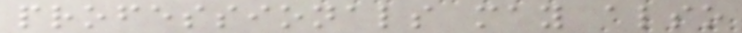professionals may also
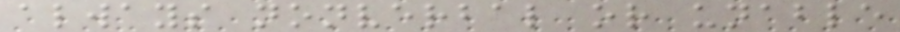always nonverbal or unable
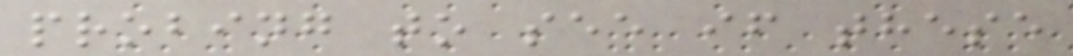probing to see if these
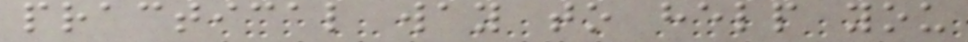practical way to help you
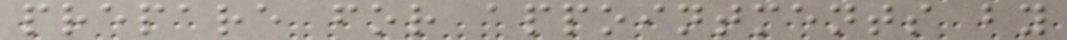prepare for appointments by
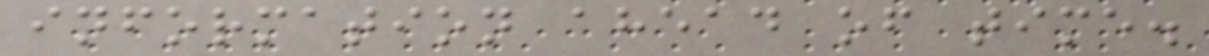information ahead of time.
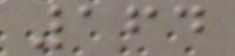164
